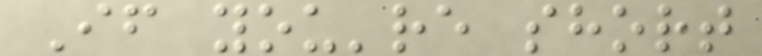If you're short
